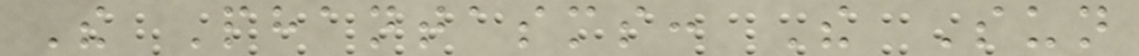The Phantasms: The Sun
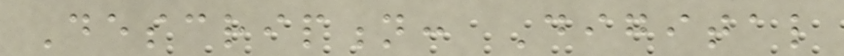Description: Digital
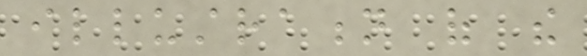illustration of the
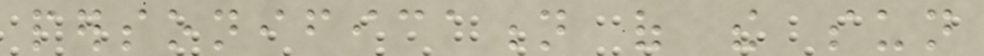personification of the sun
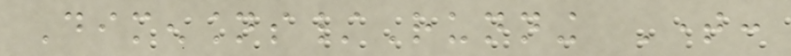Dimensions/Running Time:
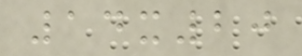14x20
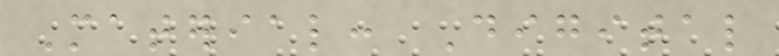Material: Digital
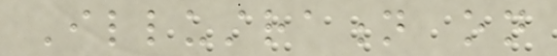Illustration on
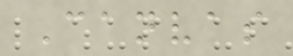Canvas
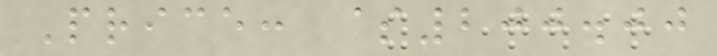Price: $200.00
